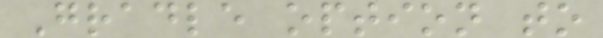Gradle option to
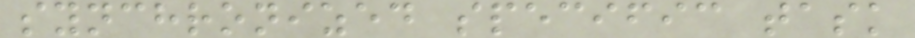synchronized specific task
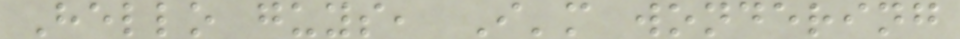Hello guys, I'm wondering
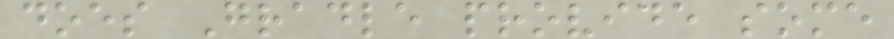does Gradle provide some
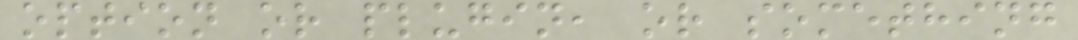option or plugin, or something
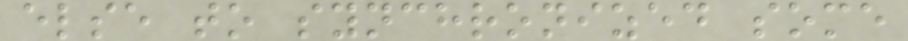else to synchronized some
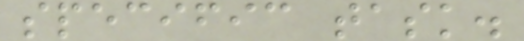specific task.
